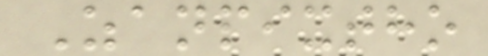Zanpixtho
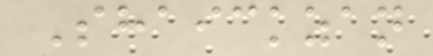Shaickzan
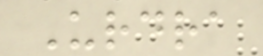Urdra
